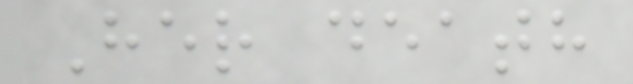Her death
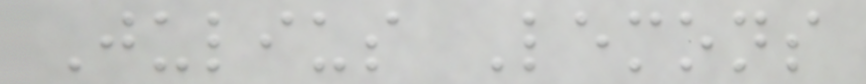Julius Lemons
